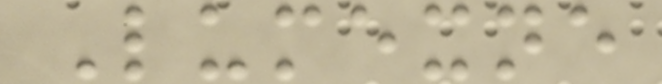Lumexne
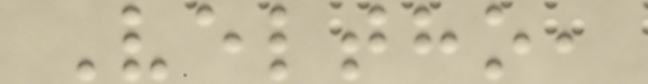Veltho,
